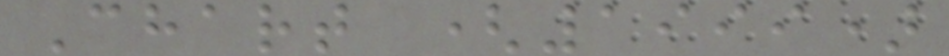Chart (1999)
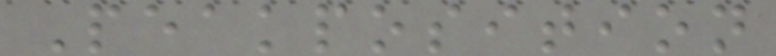Peakposition
